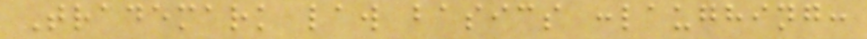Trademark law basics :laughing:
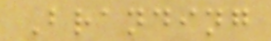Branding
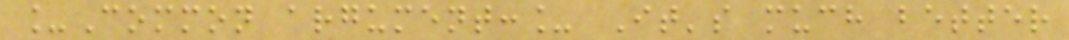_Common argument:_ It's much better
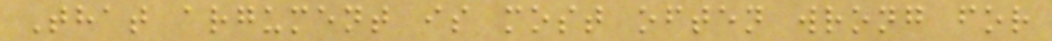That argument is most often wrong for
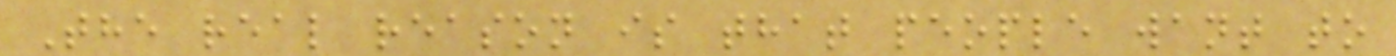The real reason is that people want to
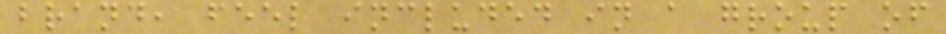brand, feel included in a group of
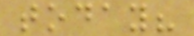today?
